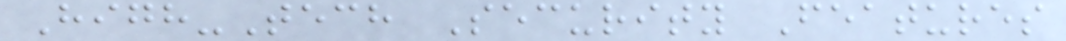High-Tech Security Features
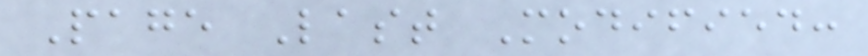Page Last Modified:
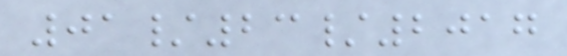01/23/2017
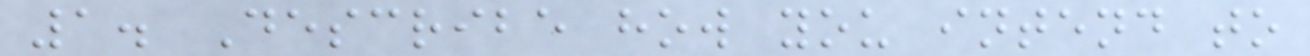1. Describe how you intend to
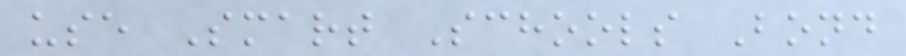use Smart Schools Bond
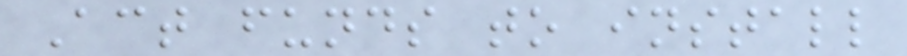Act funds to install
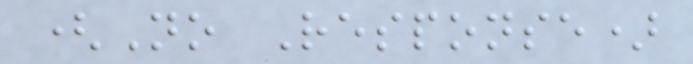(No Response)
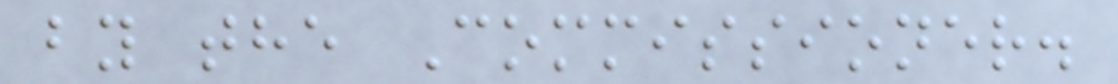by the Commissioner.
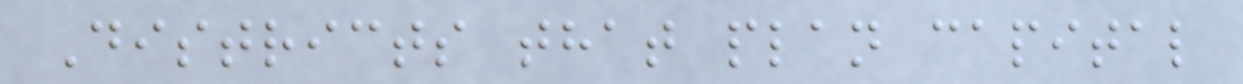Districts that plan capital
